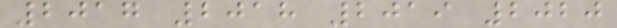2017 2018 2019 2020
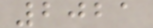2021
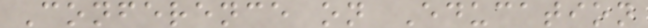Conference on Education
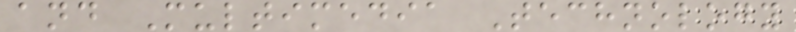and Multimedia Technology
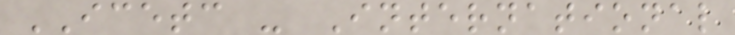ICETC - International
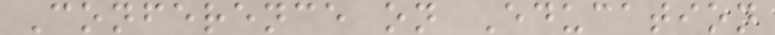Conference on Education
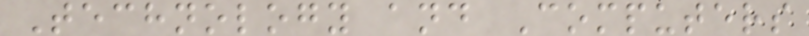Technology and Computers
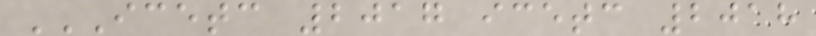ICETC 2017 ICETC 2018
